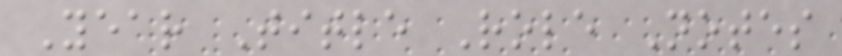Year Title Role Notes
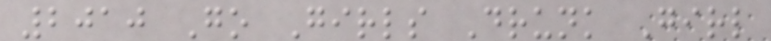2010 Go Girls Drunk Girl
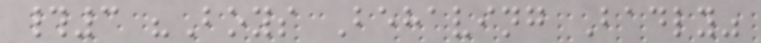#3 "Boys Behaving Badly"
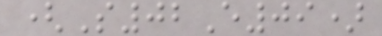(S02E09)
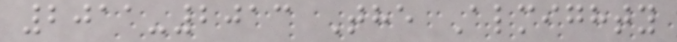2011-2013 The Almighty
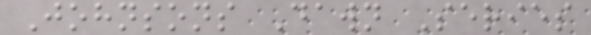Johnsons Dawn Series
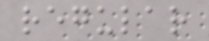regular
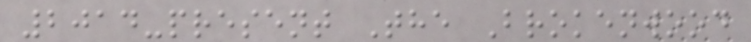2014-present The Brokenwood
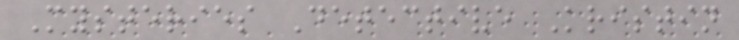Mysteries Detective Kristin
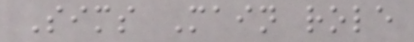Sims Main role
